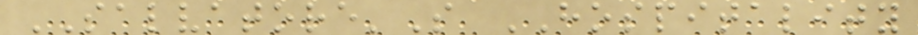SALVATORE'S HOSPITALITY
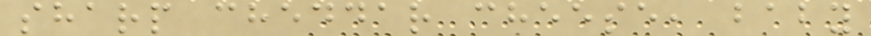sharp cheddar cheese, baby
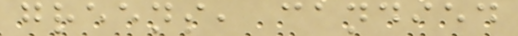greens, candied
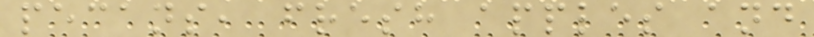pecans, fresh apples and
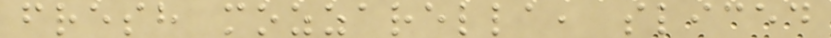fresh mozzarella, sliced
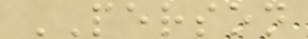PERSON
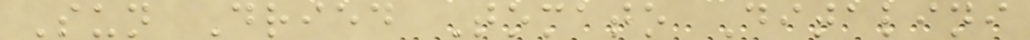Sun Dried Tomato Ditalini
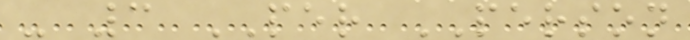- 3 PER PERSON
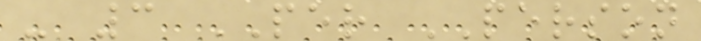- 3 PER PERSON
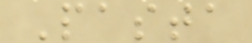Pasta
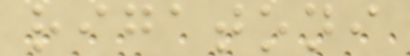rigatoni
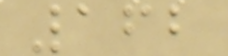162
